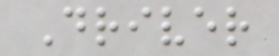Driver
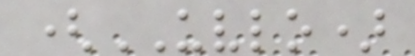(UVLO)
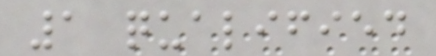1 qualified
